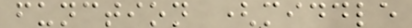function (middle
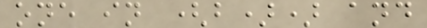one in (b)) and
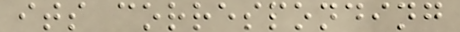its corresponding
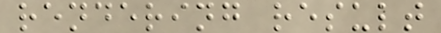rendering result
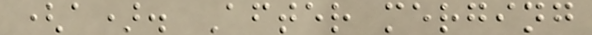(a). After merging
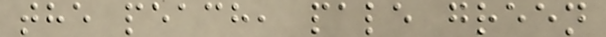the peach, pale green
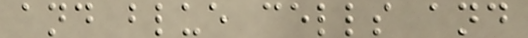and blue cells and
